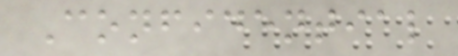Confidential
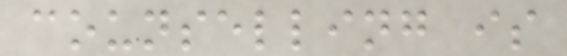counselling is
